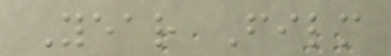Year Film
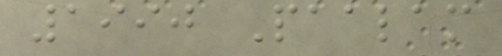1990 Paalam
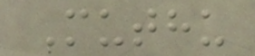Muthu
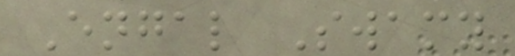Engal Swamy
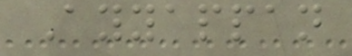Ayyappan
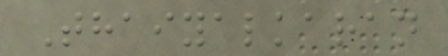Thaiyalkaran
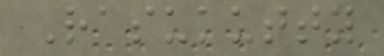Rasukutty
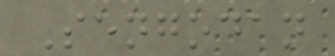Sengodan
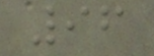96
